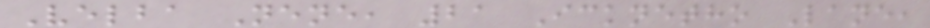Velba Nene, 21 Icknetho Lane,
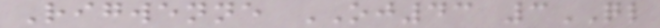Rigwenne OJ43 3QL
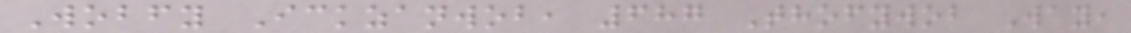Wobfy Ickzanwob, 687 Thofywob Way,
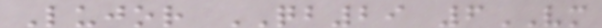Lujor QB29 6VM
